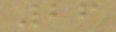26
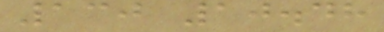130 10.48
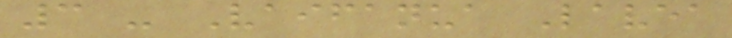3 - Vaifanua Lavea
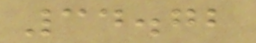34.72
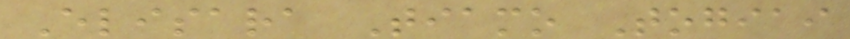Elisara Tiamo Togiai
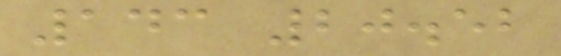143 20.52
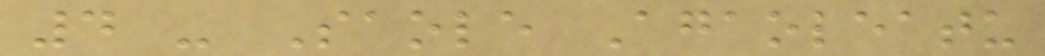4 - Saole Agaoleatu
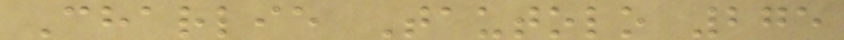Charlie Tautolo 275
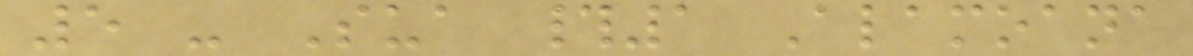5 - Sua #1 Alamoana
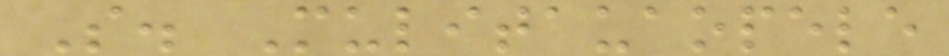S. Mulitauaopele
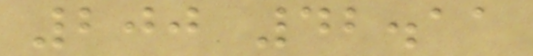200 42.11
